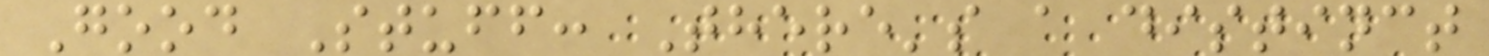Good Stuff: There's a distinct
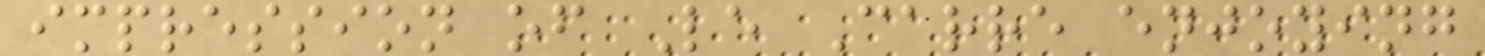impression of Le Carre enjoying
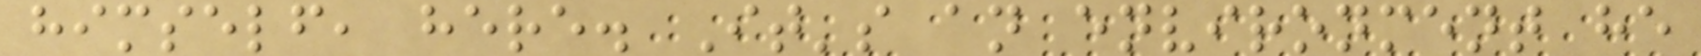himself, here. It's an environment he
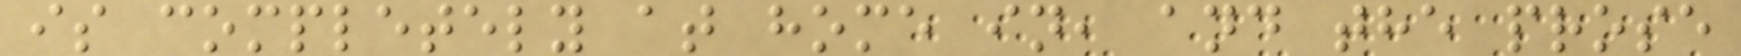is completely at home in, and the prose
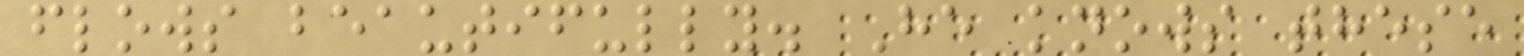flows beautifully. He knows these
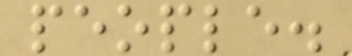people.
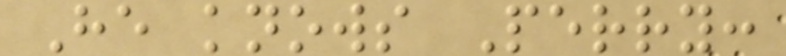He knows Perry:
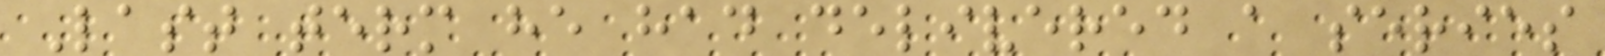Last term he had delivered a series
